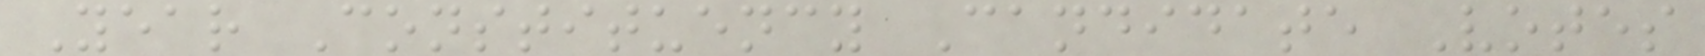Year Constituency Candidate Votes
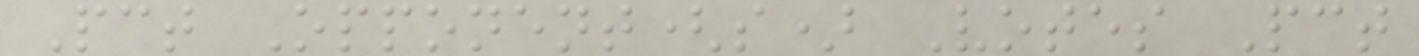Pct Opponent(s) Votes Pct
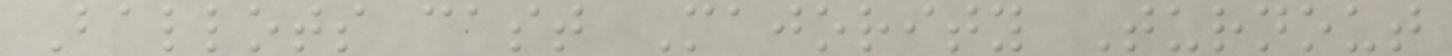Ballots cast Majority Turnout
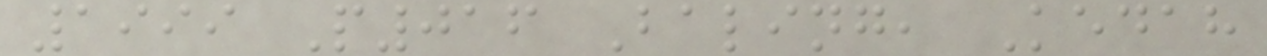1999 P016 Baling, Kedah
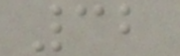32
